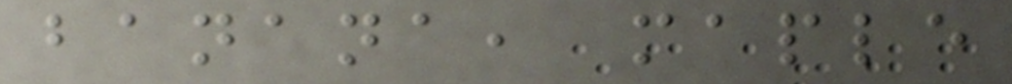banana, maple
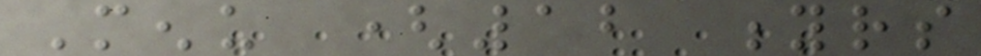Menu (12 yrs
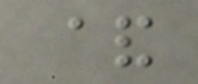&
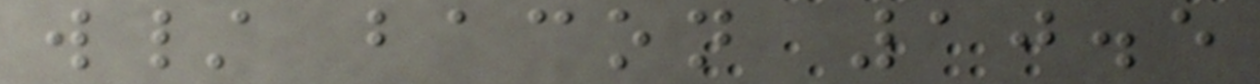w/ bacon 10.5
